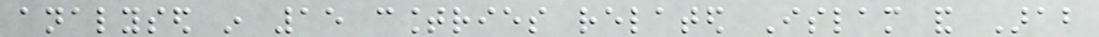analysed in 15 countries related Islam and Arab
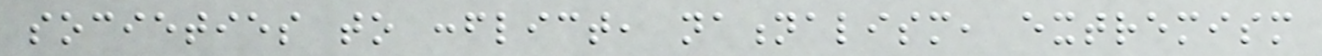societies to conflict, nationalism, extremism
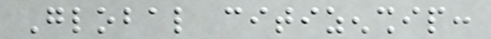Global citizenship:
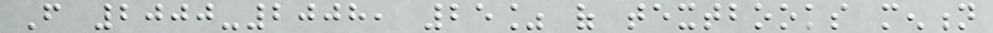From 2000-2008, 25% of textbooks mention
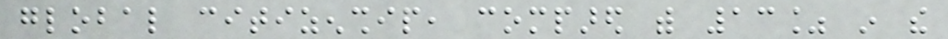global citizenship, compared with 13% in the
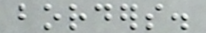borders.
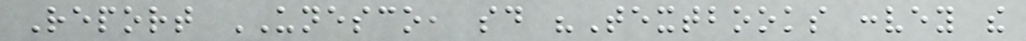Report UNESCO, said "Textbooks convey the
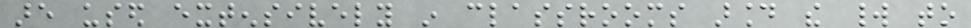are used extensively in classrooms around the world to
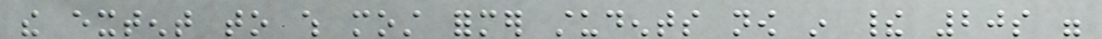the extent to which most former students now in their 20s were
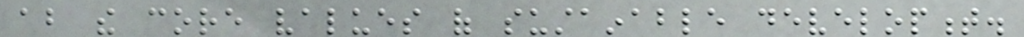about the core values of sustainable development.
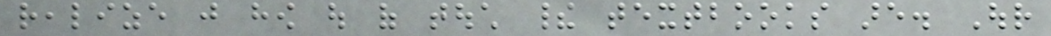realize just how out of touch their textbooks are. Our
